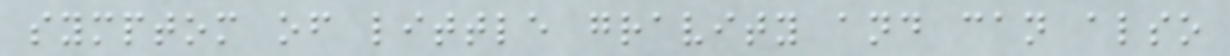symptom of little gravity and can also
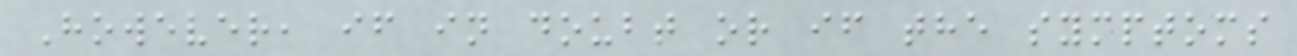However, if in doubt or if the symptoms
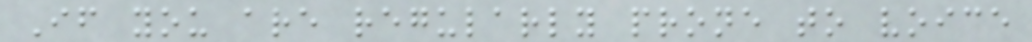If you are regularly prone to voice
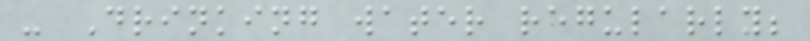- Drinking water regularly;
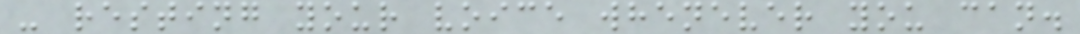- resting your voice whenever you can.
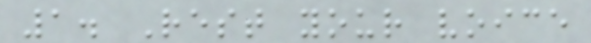1. Rest your voice
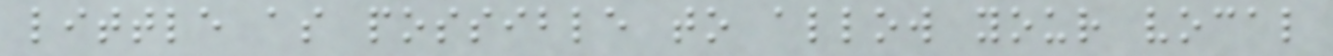little as possible to allow your vocal
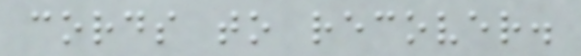cords to recover.
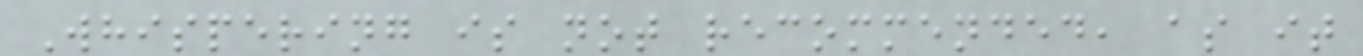Whispering is not recommended, as it
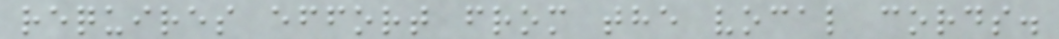requires effort from the vocal cords.
